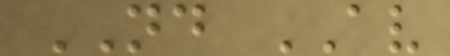ND AV
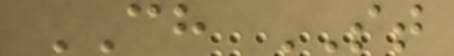CH ST
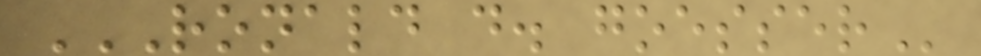RONALD D. GOESSER
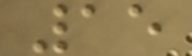15
